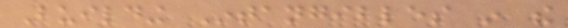Building Intangibles in the
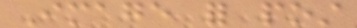Image for post
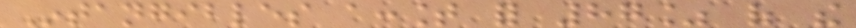Intangibles account for 87% of the
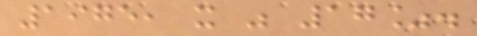1975, it was 17%.
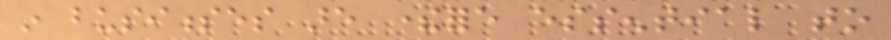in businesses are therefore essential to
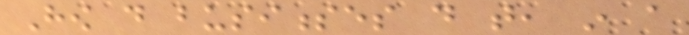How do businesses do that, in a
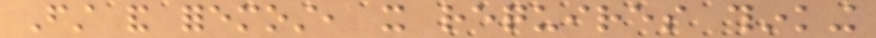First and foremost, it requires thinking
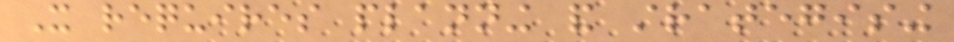It requires planning and strategising
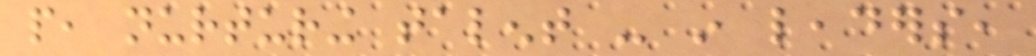people, nurturing talent - in leaders,
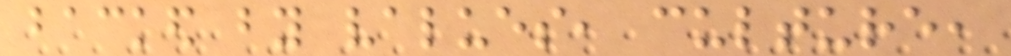backed by values, culture,
